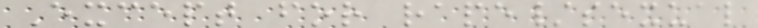Except for rape/sexual
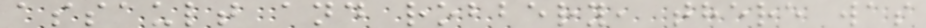assault and robbery, there was
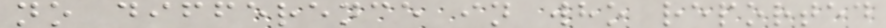no difference in who reported
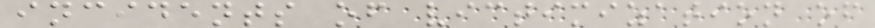incidents of victimization of
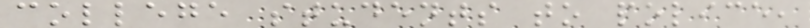college students to police,
